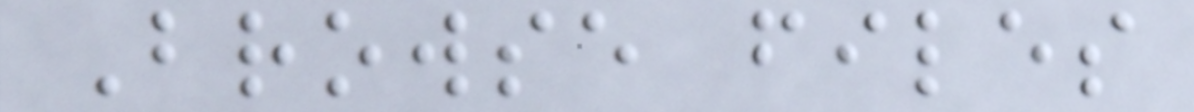Browse files
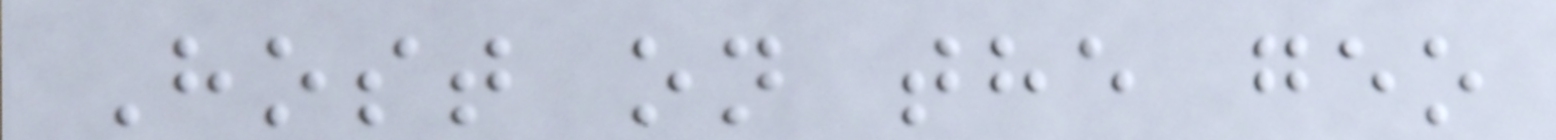Host on the geo
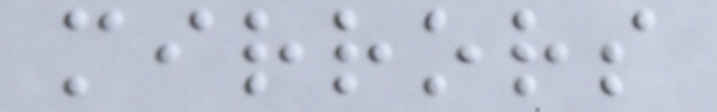mirrors
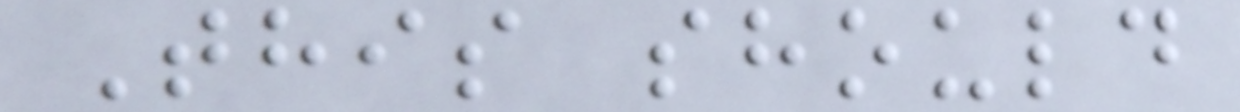This should
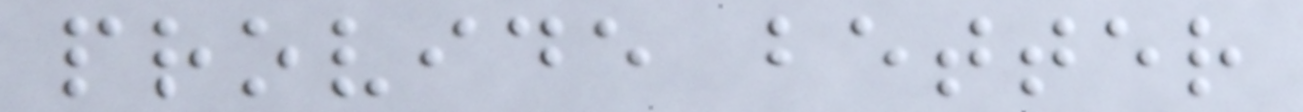provide better
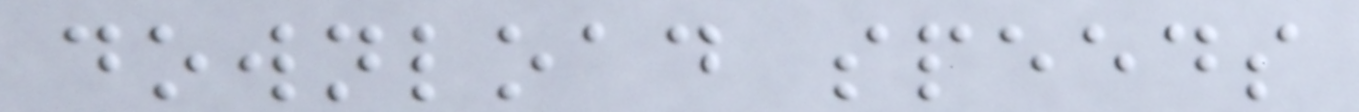download speeds
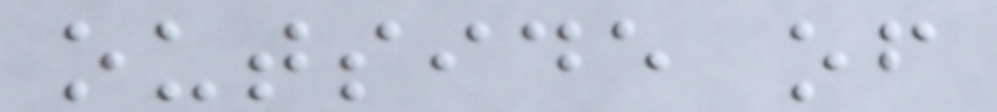outside of
